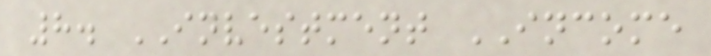8. INVESTMENT INCOME
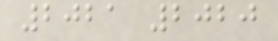2021 2020
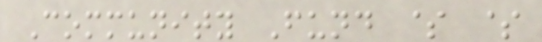Community Fund $ $
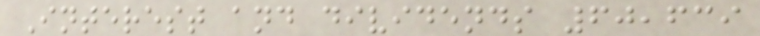Interest and dividends 60,639
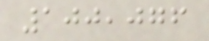100,076
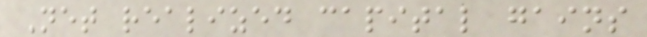Net realized capital gains
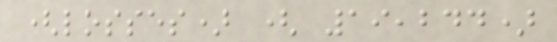(losses) ( 19,244)
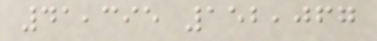41,395 152,067
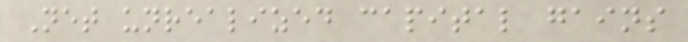Net unrealized capital gains
